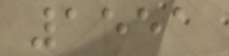1551
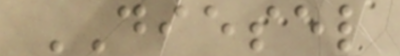DIESEL
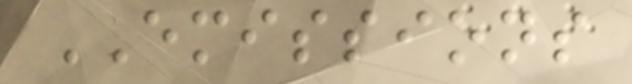EMISSIONS
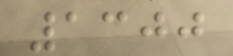1300
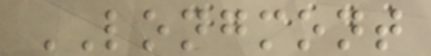LONGMONT
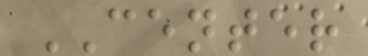CENTER
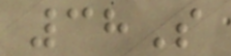38S
